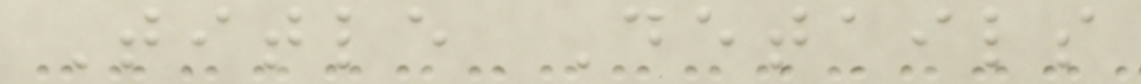Title Details
